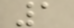1
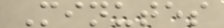Minutes
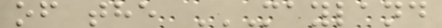of the MAYLAND
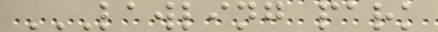LAWLING PARK
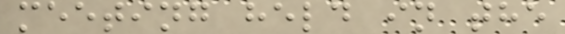meeting held in the
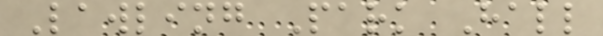Lawling Park Hall
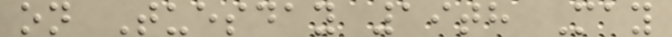on Tuesday 19th May
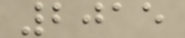2015
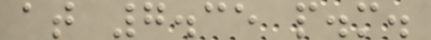at 7.35 p.m.
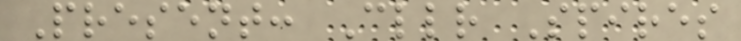Present: Cllr Spires
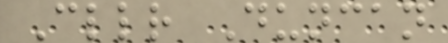Cllr Duncan
